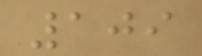109
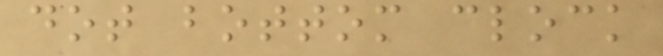dot bottom clock
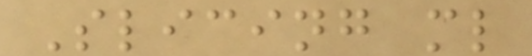Slicing ml
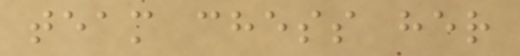team chess her
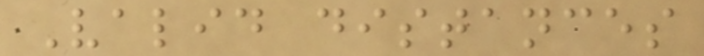Valid distances
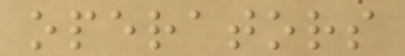operators
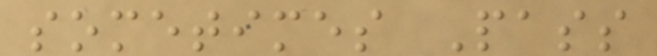sometimes Pass
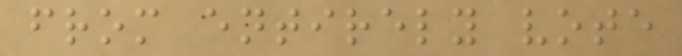from entirely vote
